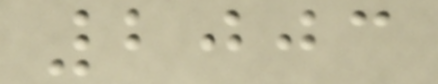2003
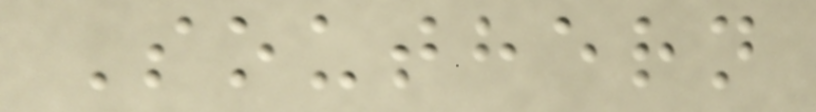Southern
